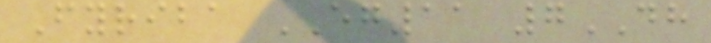Fyriba EG11 7DH
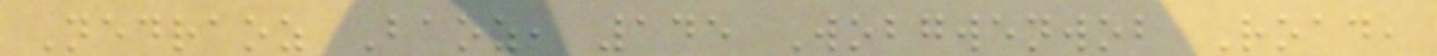Nedraoz Baoz, 145 Wobgwenwob Road,
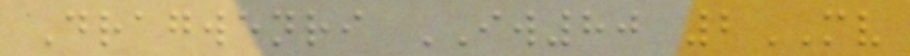Dragwenri IW80 2MV
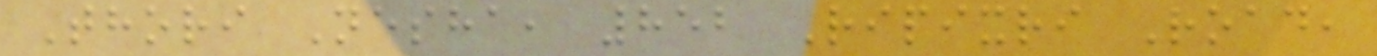Thori Nesha, 852 Ripixri Road,
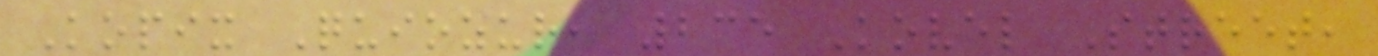Kopix Quiozur, 235 Kovel Street,
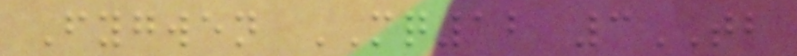Fygwen MQ12 3TB
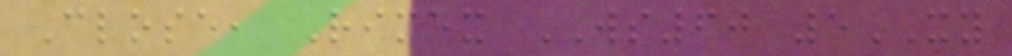Close, Rimex WS60 5XY
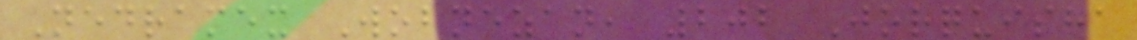Nedramex Wobnezan, 202 Jorquisha
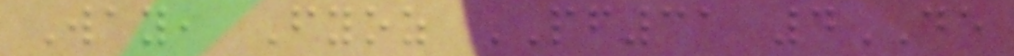Way, Fyoz PF31 4DE
